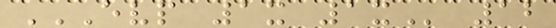EVP 1X 1X 12
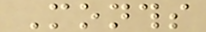Months
